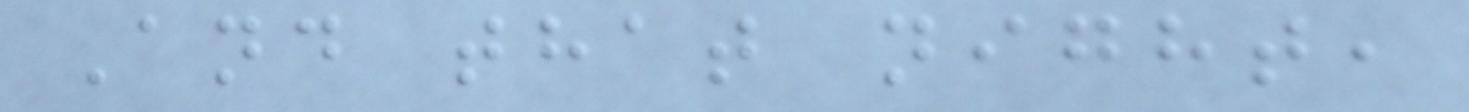And that night,
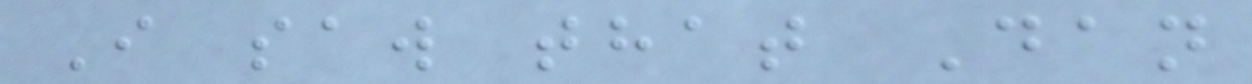I saw that Dan
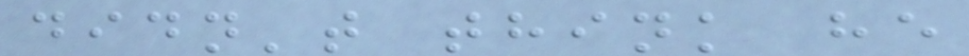didn't think he
